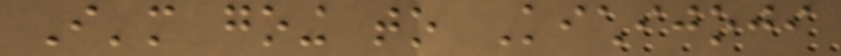I'm going to Kichijoji
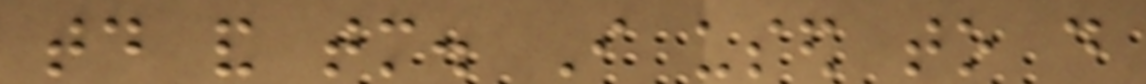today and tomorrow. I used to do
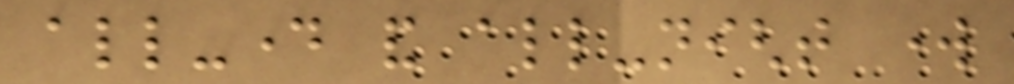all-day and all-night work
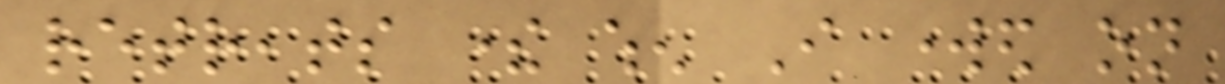retreats there when I worked on
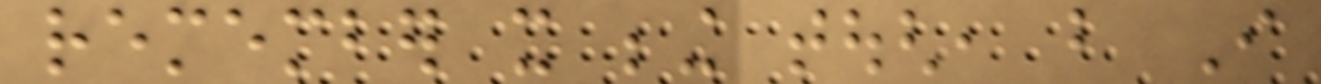remember it being tough, but I
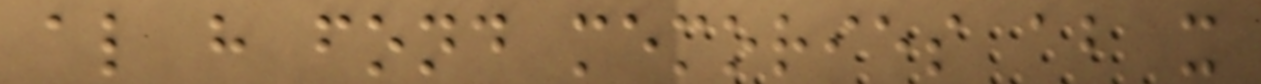also have fond memories about it
